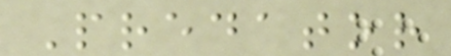Predator
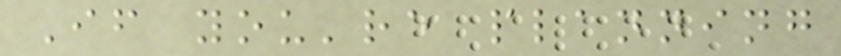If you're planning
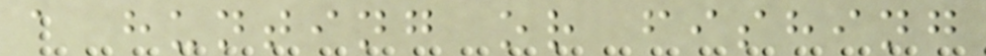a hunting or fishing
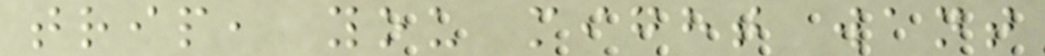trip, you might want
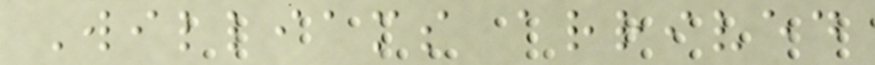Williams arrived
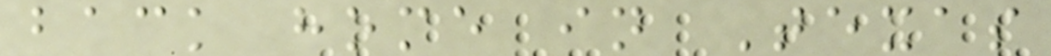back home in Texas
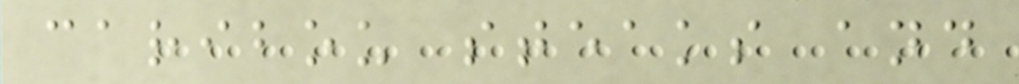caribou steaks and
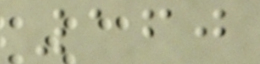160
